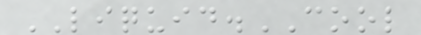LIQUID.COOL
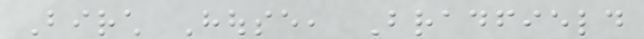Birch House, Bradfield
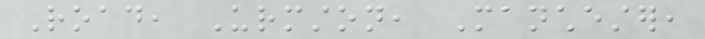Road, Urmston, Manchester,
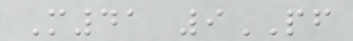M41 9PF
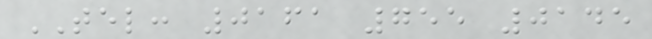TEL: 0161 755 0145
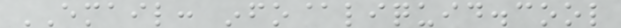EMAIL: info@liquid.cool
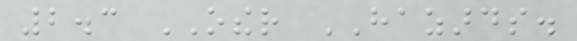2.3 OTHER HAZARDS.
